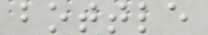bottle
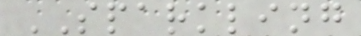SPARKLING
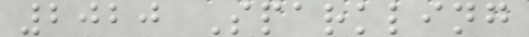2020 Sparkling
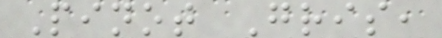Pinot Gris,
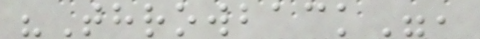"Throwback",
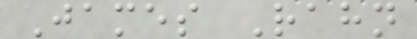James Rahn
